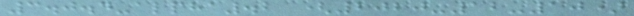3.0.4-alpha.2 (2020-12-10)
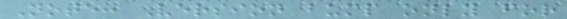Note: Version bump only for
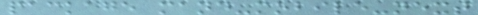package mand-mobile-next
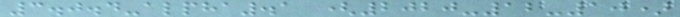3.0.4-alpha.1 (2020-12-10)
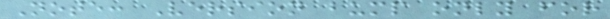Note: Version bump only for
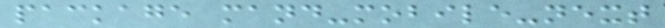package mand-mobile-next
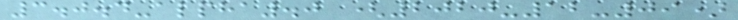3.0.4-alpha.0 (2020-12-09)
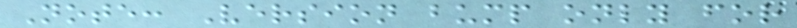Note: Version bump only for
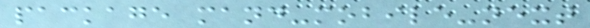package mand-mobile-next
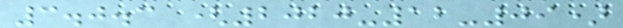3.0.3 (2020-12-09)
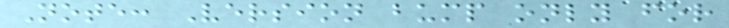Note: Version bump only for
